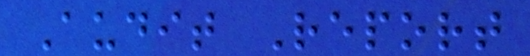Audit Report
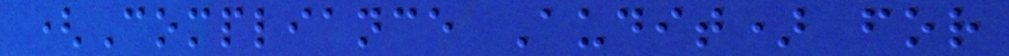(Compliance Audit) for
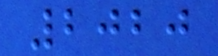2020
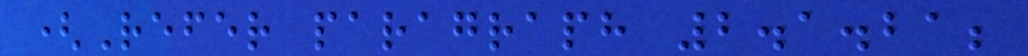(Refer paragraph 2.1.21;
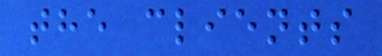the clients
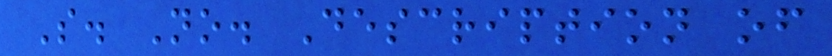S. No. Description of
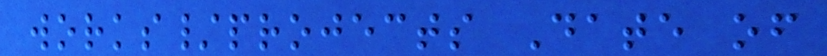works/projects Date of
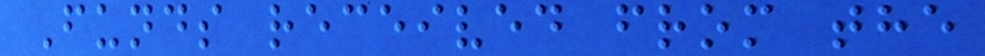Funds received from the
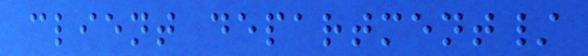client department/
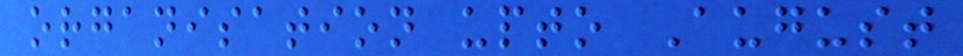organisation upto August
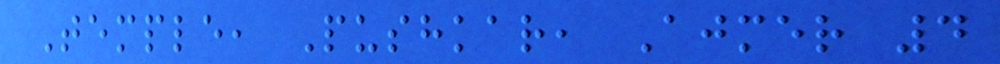Temple, Pushkar, Ajmer 4
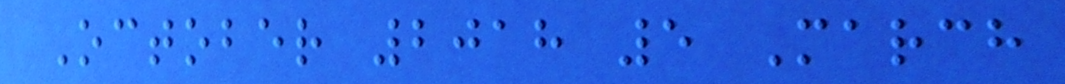October 2018 5 March
